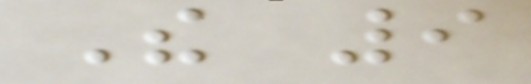The 9
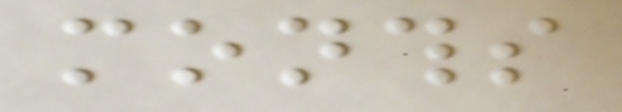months
